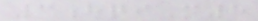3hqiM5
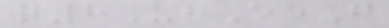q8UhEeG
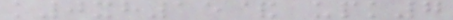k0xh15& upk7
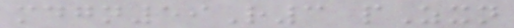mdgn59R3 pZxn
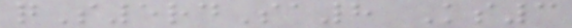qS5rdSa8 Ks3
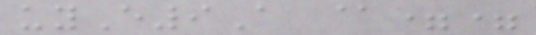uyE9A @==
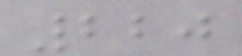220
